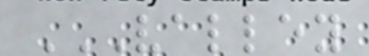VALLEY
